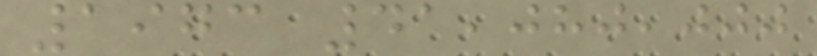1973 41,080,000
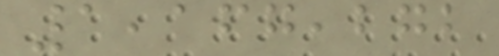1,167,272
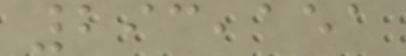293,151
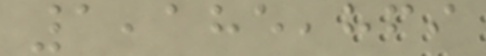1,185,869
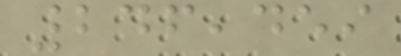246,459
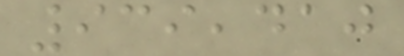939,410
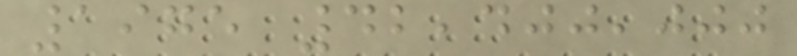1975 42,400,000
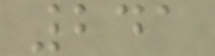241
